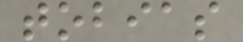tobias
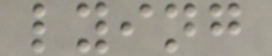lying
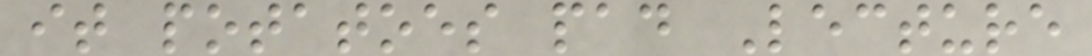it potatoes pad Lecture
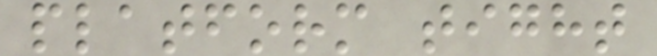platform tight
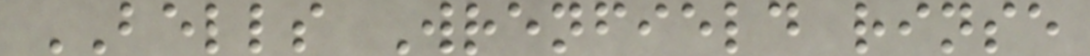BELLS Wrenfield rinse
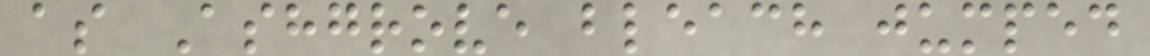as Ashgrove bleach jumped
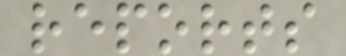reports
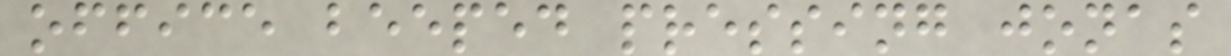office beeped pressing jonas
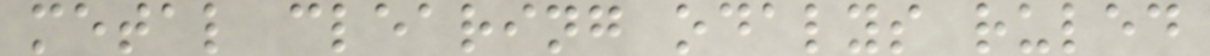metal clearing odalys ruled
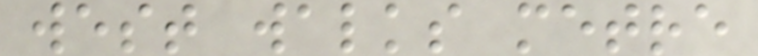west walks metre
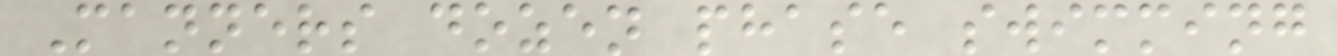Manners dozen phase swimming
